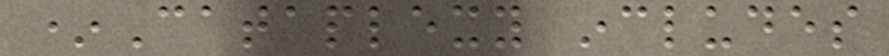*Cataplexy includes
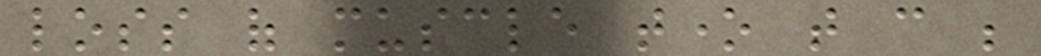loss of muscle tone that can be
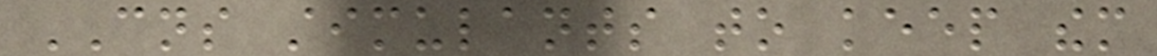CNS stimulants to keep them
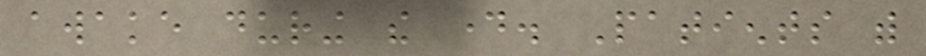awake during the day. Patients with
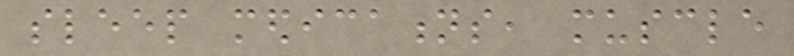sleep medications, muscle
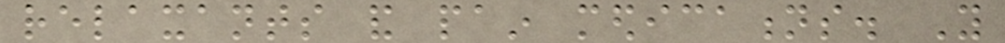relaxants and pain medications. You
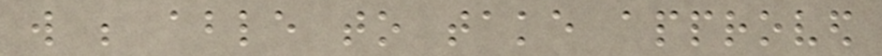will be able to take approved
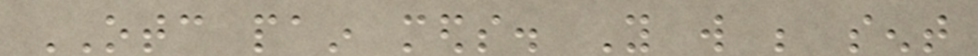OTC pain meds. You will be sent
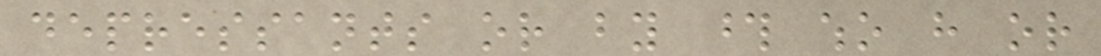depressants or by those who have or
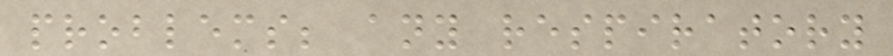problems; any respiratory
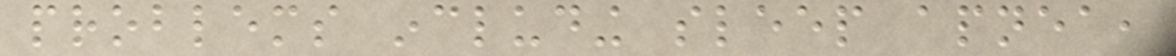problems including sleep apnea,
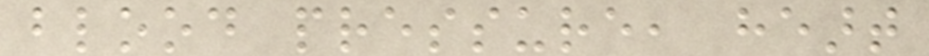blood pressure, heart
